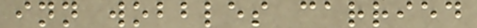inn wobbles carried
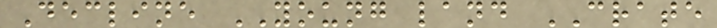Decline YOUNG land CRATE
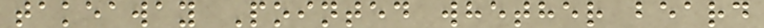takeaway Pointed whether beard
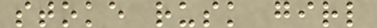stoke rusk girl
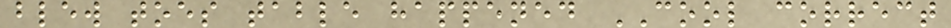blew toes table happened COOL correct
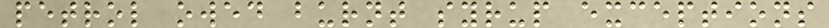petrol owed burnt syrup exceptions
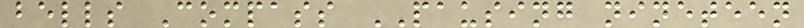bells Compass PAUSING nineteen
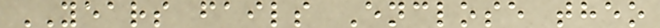YEARS fails Enclose theo
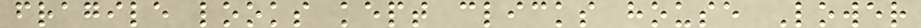fragile looks kept clicks house Lower
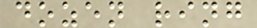dozen ring
